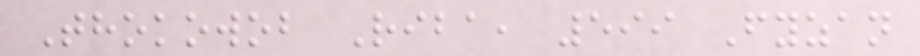Thokowob Riba, 599 Fyzan
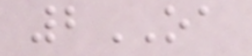2OA
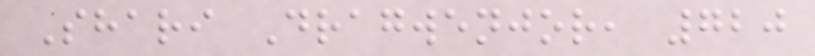Shari Dragwenjor, 720
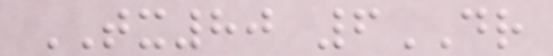TX80 6DR
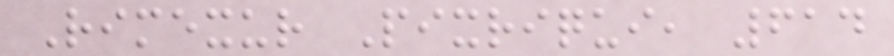Rimexur Pixriqui, 614
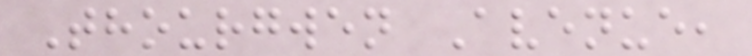Thourgwen Avenue,
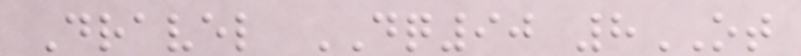Dravel DQ90 8OT
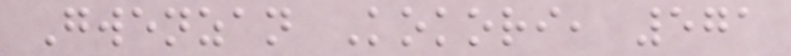Gwenzan Kokori, 571
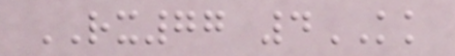RX77 4KK
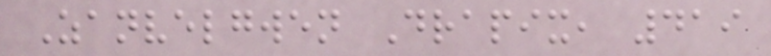Zanvelgwen Drapix, 419
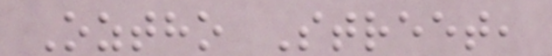Oztho Street,
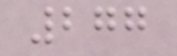277
